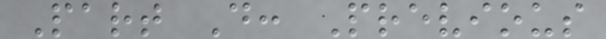Part D: Previous
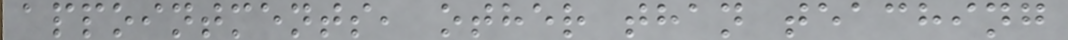appointments, other than teaching
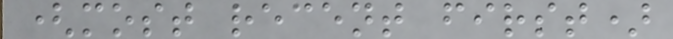(most recent first)
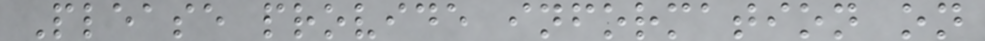Please provide information on
